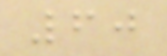60
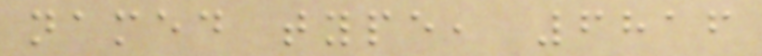named type, 6816
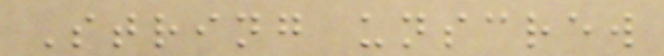String unscrew
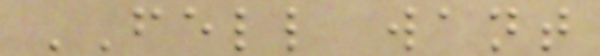FELL want
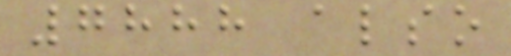7888 also
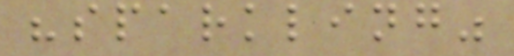"sparkling"
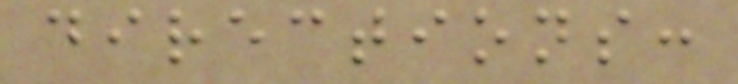directions:
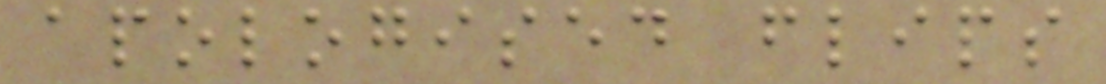apologised flips
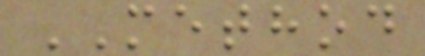METHOD
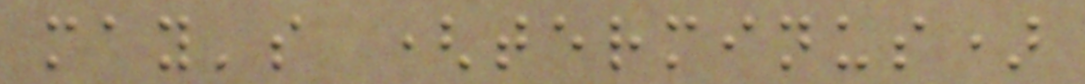may's (terminus)
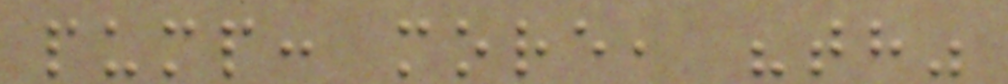pump: more, "th"
